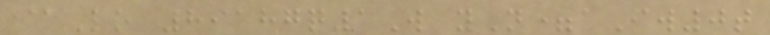@Lo 89187q1W yN=aIw0t
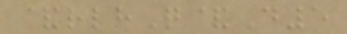&rlhQ&D5
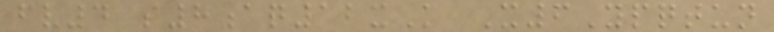fv4 s8aq12xK X6Ypqtun
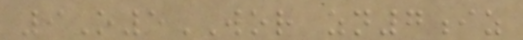9O5WOR zn7iz
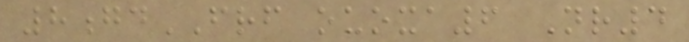8gdFRF ouoxa6 Nr4
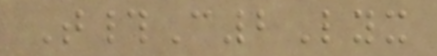T#C2Lyx
